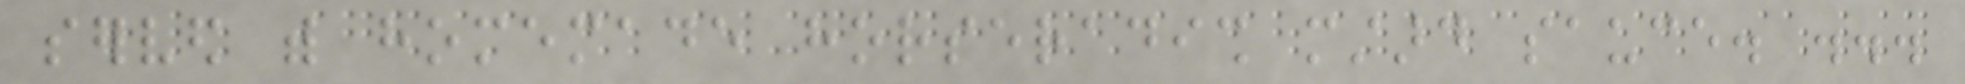served with homemade horseradish mustard sauce. ...
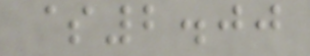$2.00
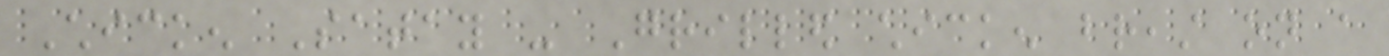Chicken Satay - Grilled chicken breast on a
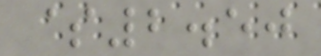$2.50
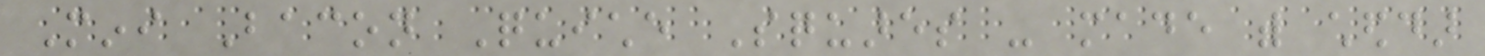Mini Bacon Quiche Squares - made with cheddar
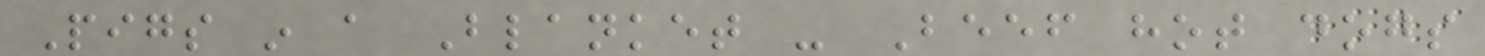Pigs in a Blanket - Beef hot dogs
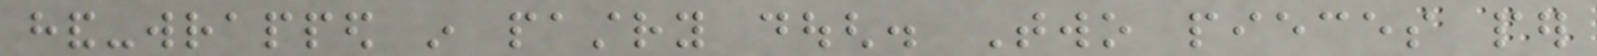hand-wrapped in pastry dough. Two pieces per
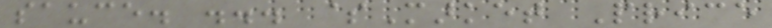sauce. ... $Market Price
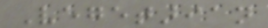Vegetarian
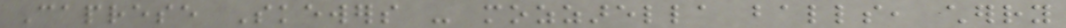Caprese Skewers - mozzarella balls, cherry
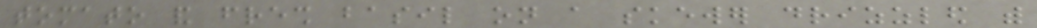tomato and fresh basil on a skewer drizzled with
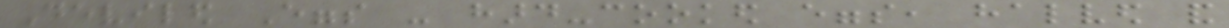Deviled Eggs - hard-cooked eggs, halved and
